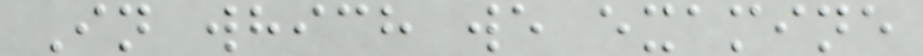In which we examine
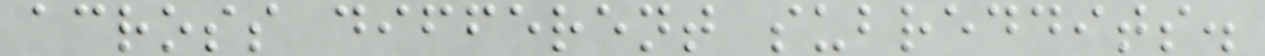across different subreddits.
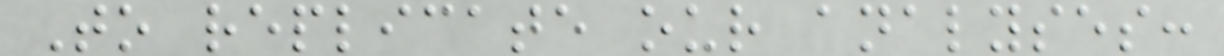To replicate our analyses:
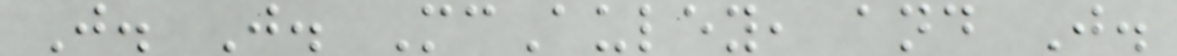J. J. McAuley, and J.
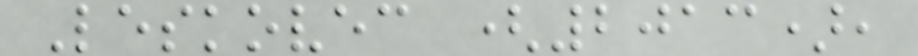Leskovec (2013),
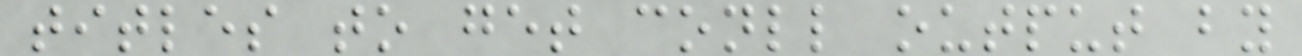titles to get conll output by
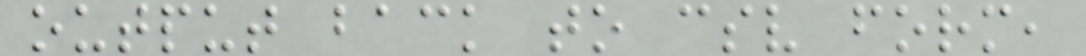output back to csv form,
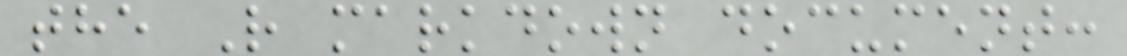the R markdown document:
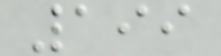199
